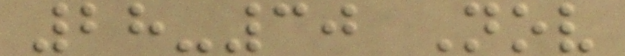28-30 Nov
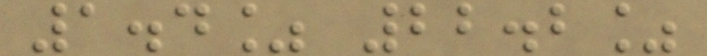1.4% 22.2%
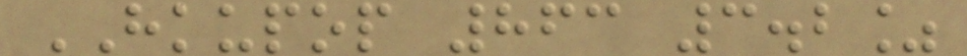HKUPOP 863 3.2%
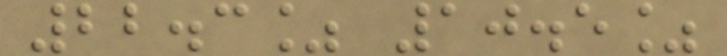22.3% 10.5%
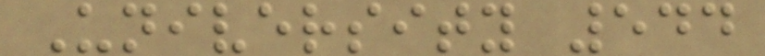University 544
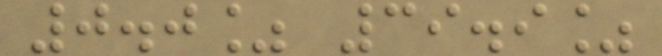0.0% 39.9%
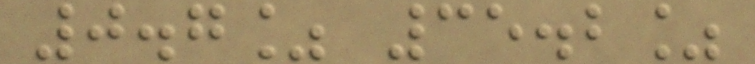0.7% 35.2%
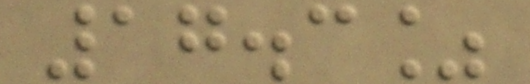17.3%
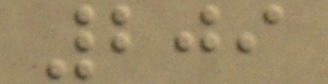209
